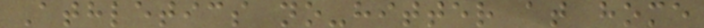Athletics no-hitter at home
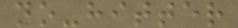no-hitter
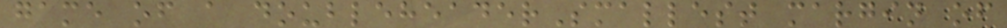game of a doubleheaderSmallest margin of
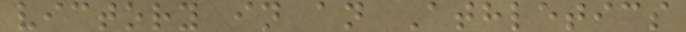victory in an Athletics
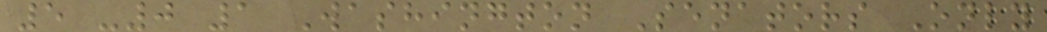5 -0 1 Washington Senators Only
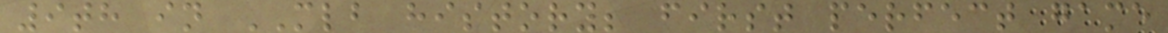9th in MLB history; first perfect game
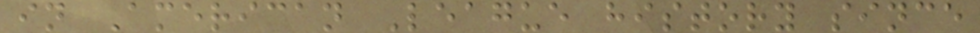in American League history since
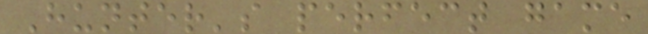Hunter's perfect game
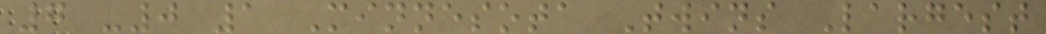7 -0 1 Minnesota Twins Largest
